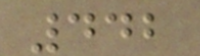442
